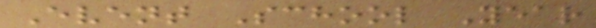Event School Year
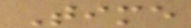Time
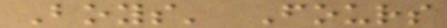Boys' Fours
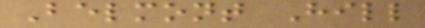Belmont Hill
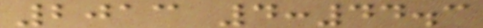2013 4:44.3
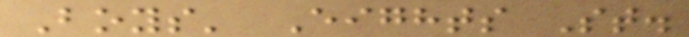Boys' Eights St.
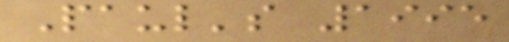Paul's 1995
